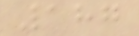187
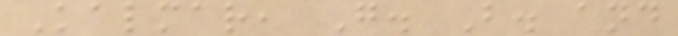Kalmar, G. B. and
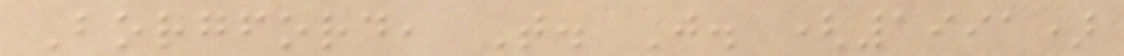Borgford, T. J. (1991)
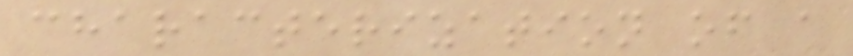characterization of a
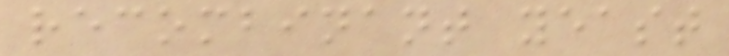recombinant yeast
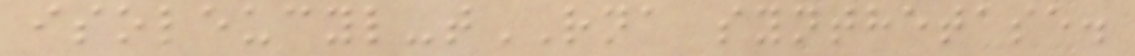isoleucyl-tRNA synthetase.
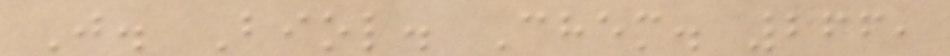J. Biol. Chem. 266,
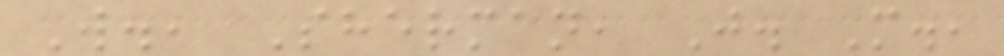W., Sherman, J. M.,
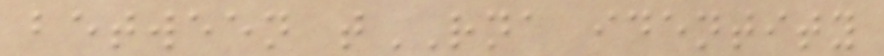between tRNA identity
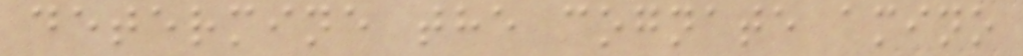determine the cognate amino
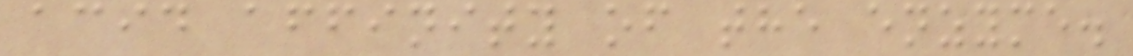acid affinity of the enzyme.
